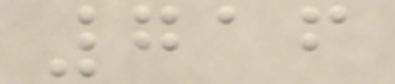716
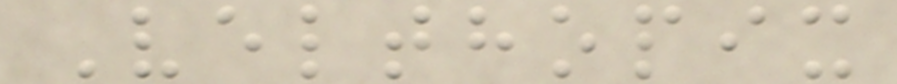Velthopix
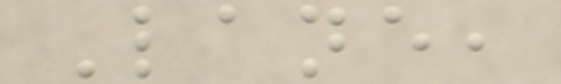Lane,
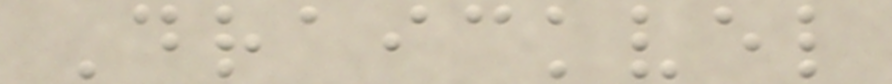Draickvel
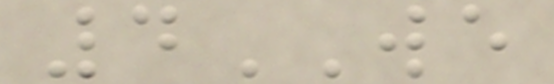4WE
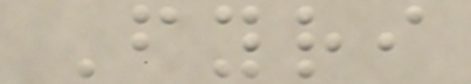Fyri
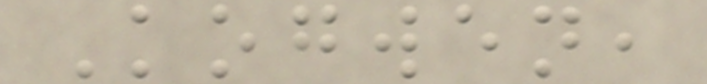Kogwen,
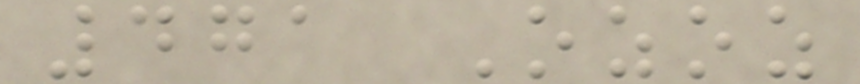471 Ozoz
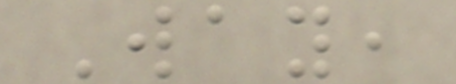Way,
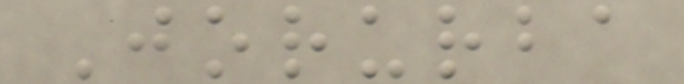Jorurba
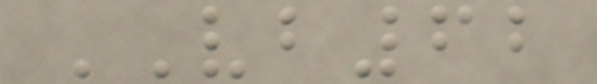VB62
